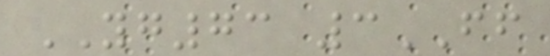YG73 3FF
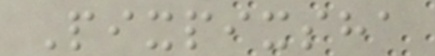Pixpixsha
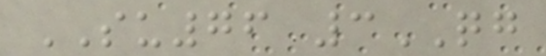SU76 3QG
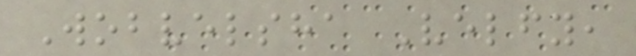Wobvelsha Velfy,
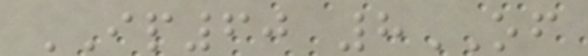IP60 8OF
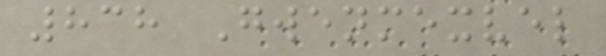838 Gwenmexvel
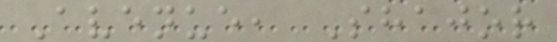Avenue, Shajor
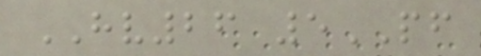HV26 5PF
